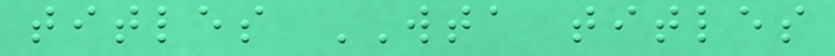titles WTA titles
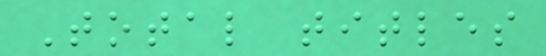Total titles
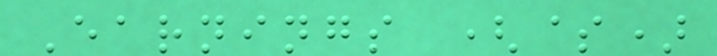Earnings ($)
